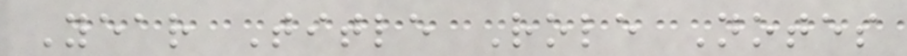Year Title Role Notes
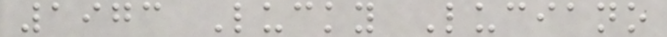1973 Lucky Luciano
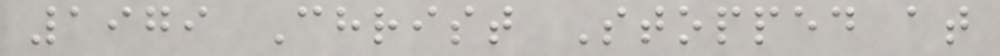1979 Christ Stopped at
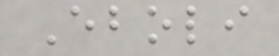Eboli
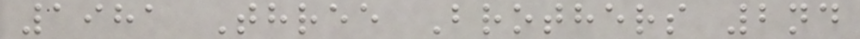1981 Three Brothers 2nd
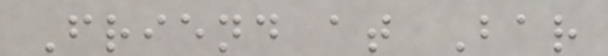Friend at Bar
